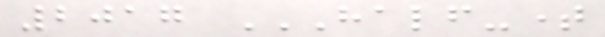2017 HALF-TIME
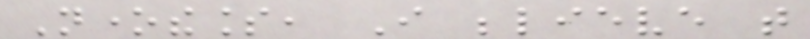Nonetheless, I believe that
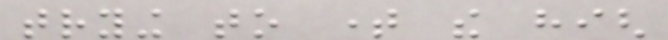trying to time the high
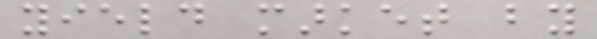yield market by
